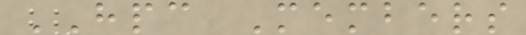HPC Members
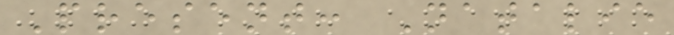Present: Natalie
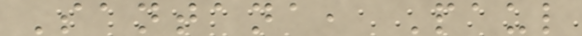Santana, Paul
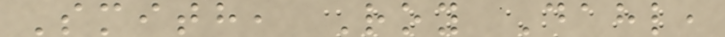Smith, Roy Dahl,
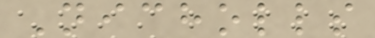Nicholls
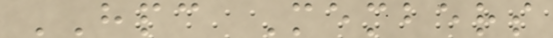HPC Members
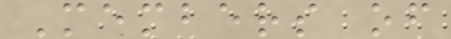Members of
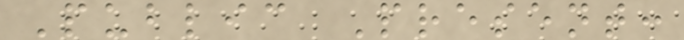Public Present:
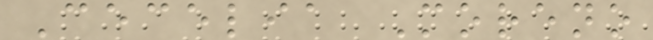Cecelia Moreno
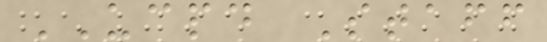UCPD Staff
